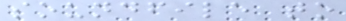soundfile to
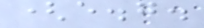(e.g.
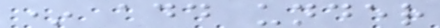* add under
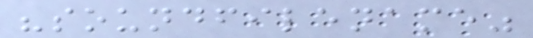"soundfilename"
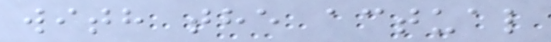with the actual
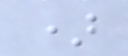)
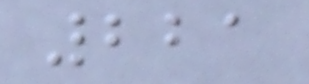221
